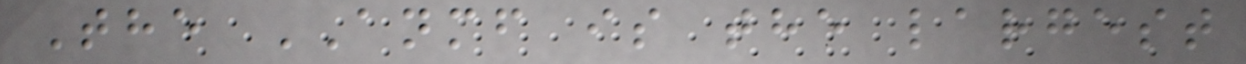The ANMF is the largest
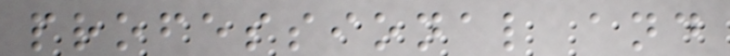professional and
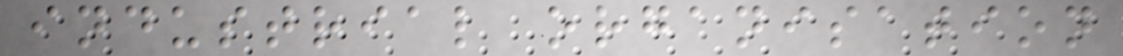industrial organisation
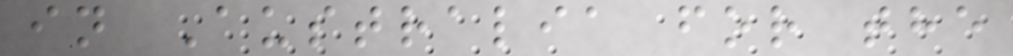in Australia for the
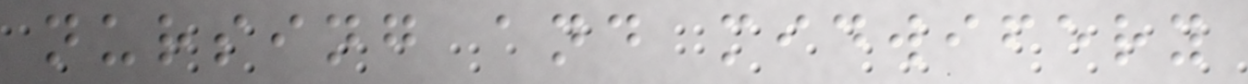nursing and midwifery
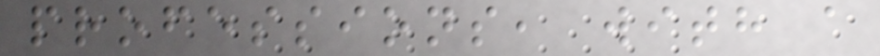professions, with a
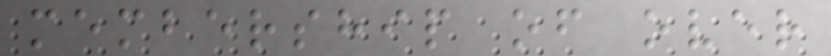membership of over
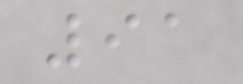91
